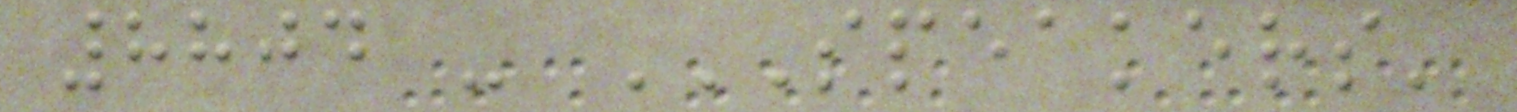8804 - SPEAKERS'
